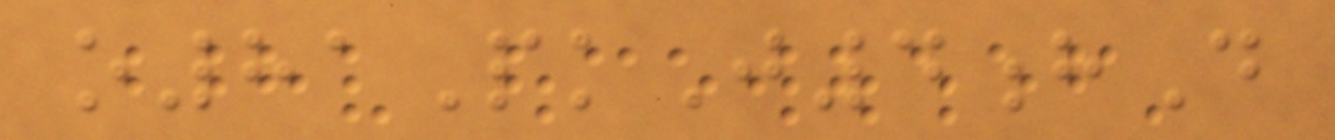o81PkJ4hD
